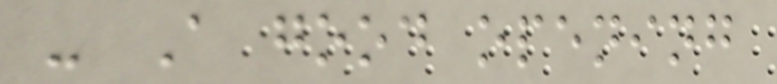- A good opening
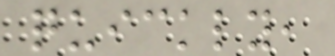quickly,
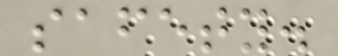safety.
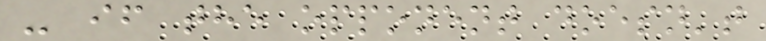- if the opponent doesn't
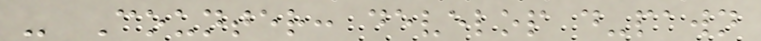- Counter: develop d-pawn
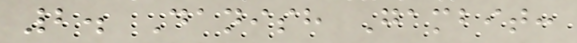2. Danish Gambit:
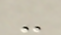-
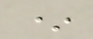*
